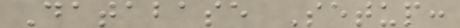Database Setup:
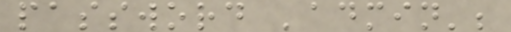password 'admin';
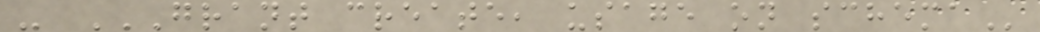- GRANT CREATE, USAGE ON SCHEMA
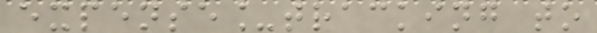expense_tracking to
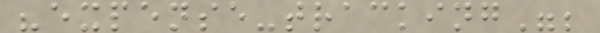"expense-tracking";
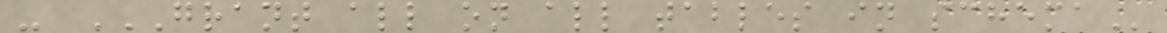- GRANT ALL ON ALL TABLES IN SCHEMA
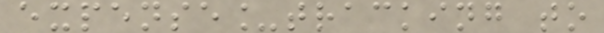expense_tracking to
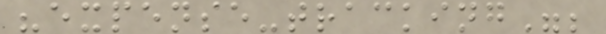"expense-tracking";
